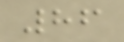86
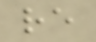re
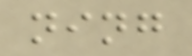ning
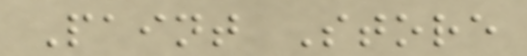Paint Store
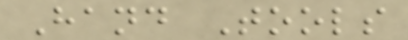Hand Tools
